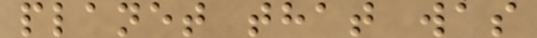planet that was
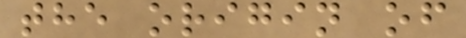the origin of
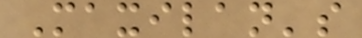Maxilan's
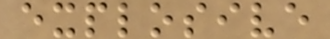explosive
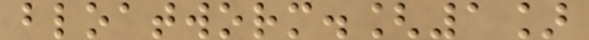bloatworm.[1]
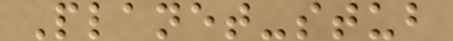Planet-stub
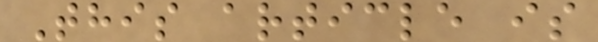This article is
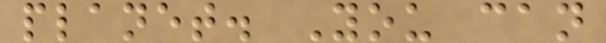planet. You can
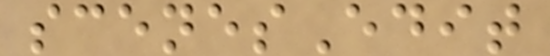scenesEdit
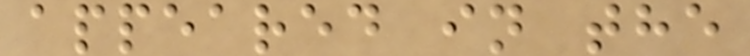appeared in the
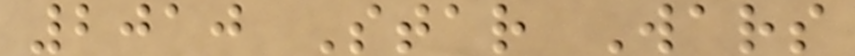2010 Star Wars
